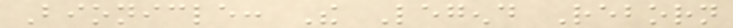Bionicle: The Legend Reborn
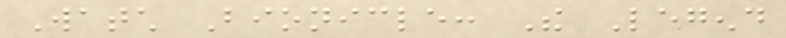Watch Bionicle: The Legend
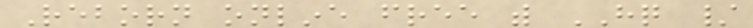Reborn online free with HQ /
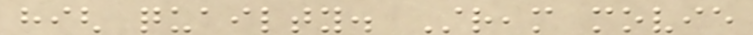high quailty. Stream movie
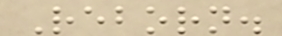Reborn.
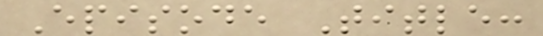Episode Title:
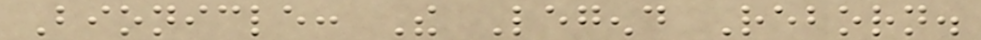Bionicle: The Legend Reborn.
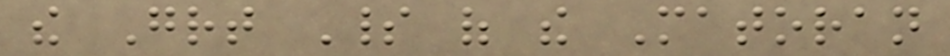the Great Spirit of the Matoran
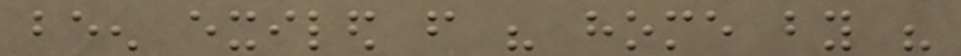been exiled from his home by his
